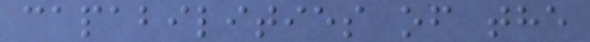capabilities of the
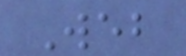Web
